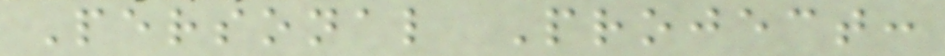Personal Project:
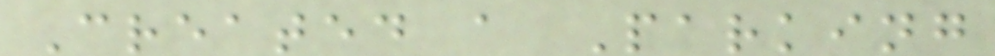Created a Parking
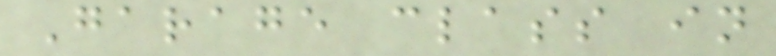Garage class in
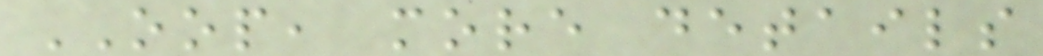OOP, more details
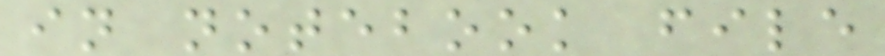in notebook file
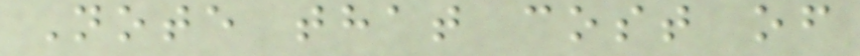Note that cost of
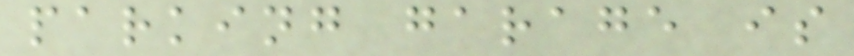parking garage is
